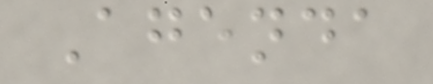Agenda
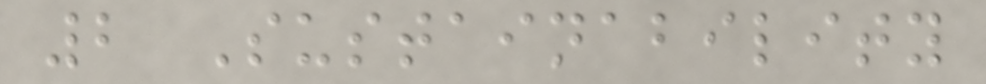2 Sustainability
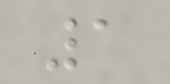1
